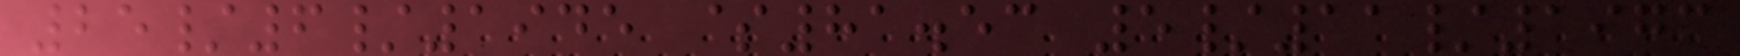25/6/1945 $81.53 5/11/1973
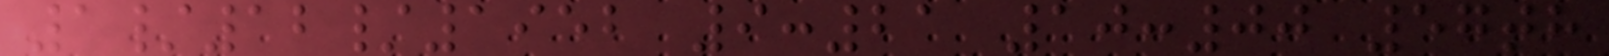1/12/1952 9:21 10:00 57th
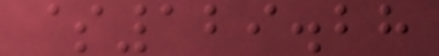$129.28
